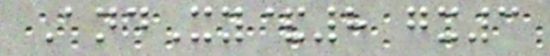AndXy&8 gx3
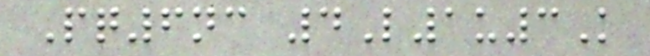Pq6nc 4L1u3K
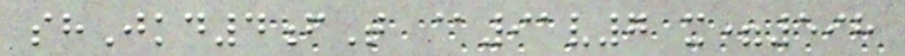shJkd4fT @91v7 x=598
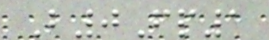B0Fp1
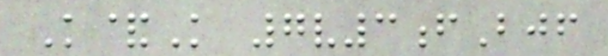K&K 7v3fBjf
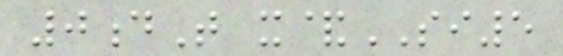0dT x&SI5
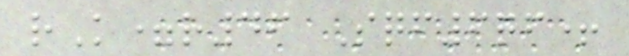rK=r46 Sqf6qf+
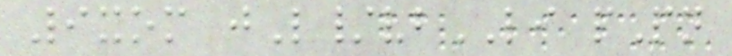9xom jL/vbLI pPn
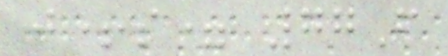j+s= 77F
